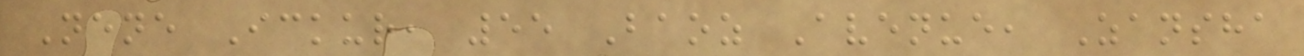Nene Ickur, 55 Baoz Avenue, Zansha
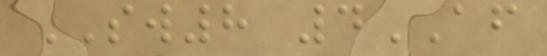SW8 4AF
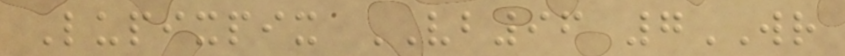Lupixpix VB96 7WR
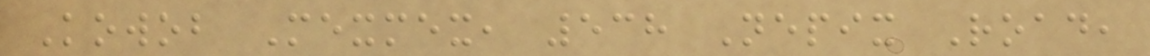Kowob Mexmex, 538 Nepix Road,
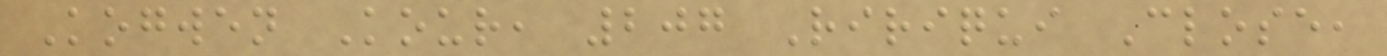Kogwen Kour, 207 Ririqui Close,
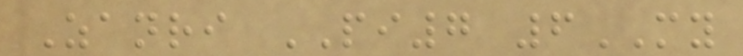Zanri PI7 6MY
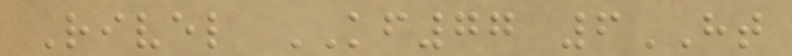Rivel KF77 6HT
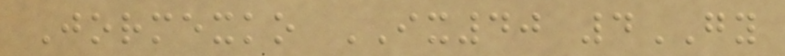Jormexko IX40 4GY
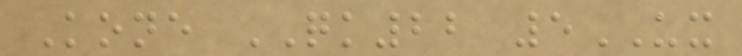Kone QK22 5UX
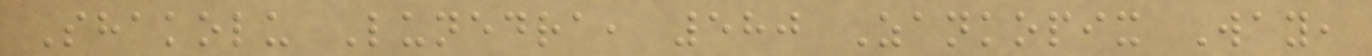Shakolu Lunedra, 580 Zankopix Way,
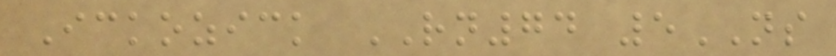Ickozick RN74 5NS
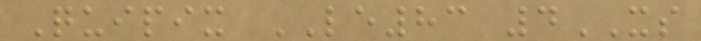Quipix LE83 4XS
